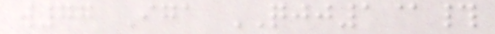w77 Iga QJJ1@#
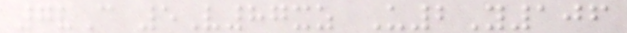7vC 5V87xz U2Y106
